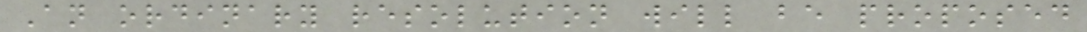An ordinary resolution will be proposed
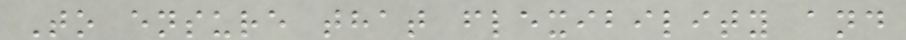To ensure that flexibility and
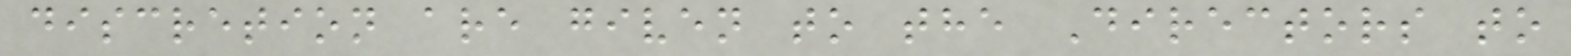discretion are given to the Directors to
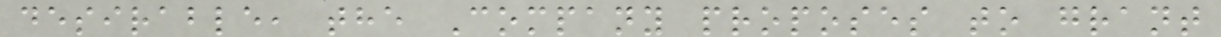desirable, the Company proposes to grant
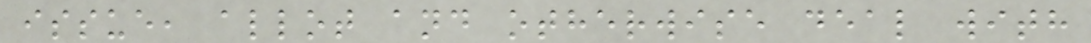issue, allot and otherwise deal with
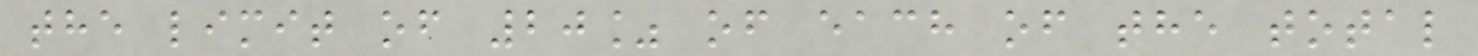the limit of 20% of each of the total
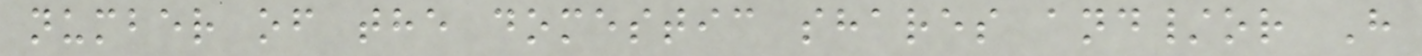number of the domestic shares and/or H
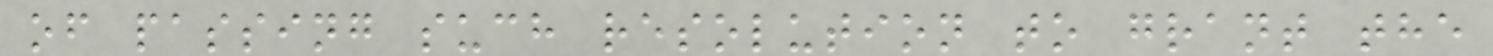of passing such resolution to grant the
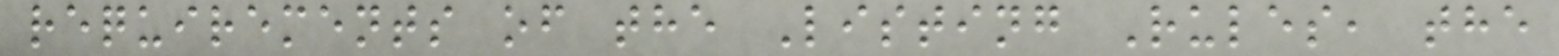requirements of the Listing Rules, the
